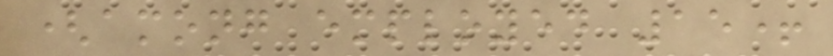(among employed 15+
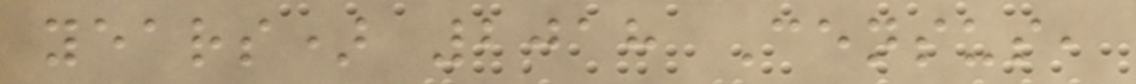years) 2018 Census,
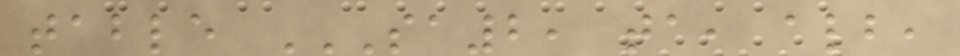table SA2, TA, ALB,
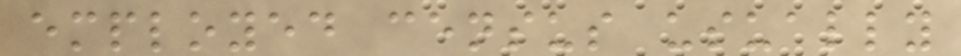employed census usually
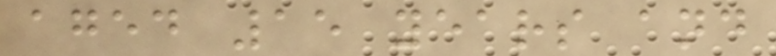aged 15 years and
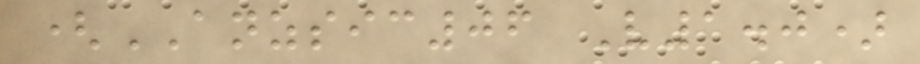(ANZSIC06 V1.0)
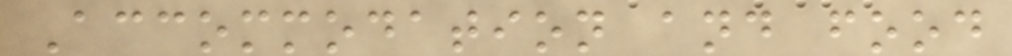Accommodation and food
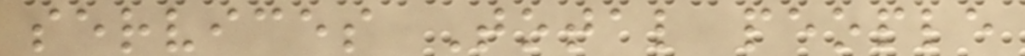services Total people
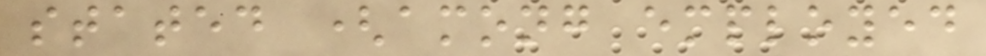stated (among employed
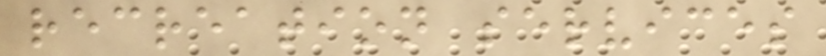recreation services
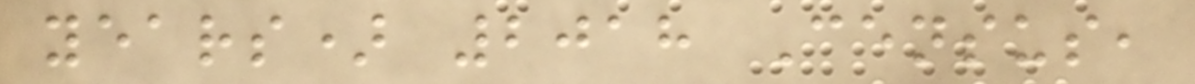years) 2018 Census,
